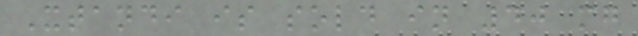Xtandi is sold in 40 mg
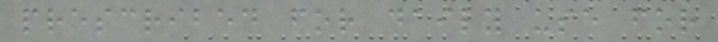prescribed for daily use for
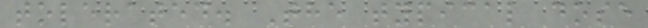tolerated. The typical dose
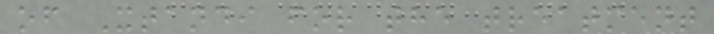of Xtandi for the treatment
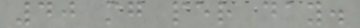40 mg per day.
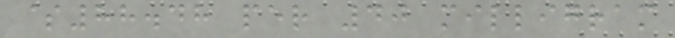$88.48 per 40 milligram
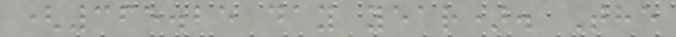(365.25 day year). The
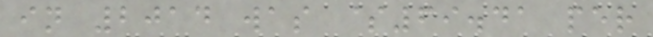in 2014 was $69.41 per
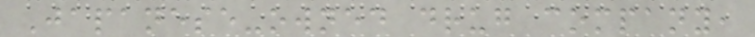Japanese-owned drug company,
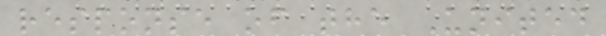response of the United
